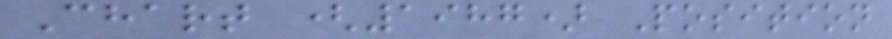Chart (1987) Position
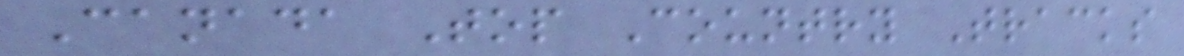Canada Top Country Tracks
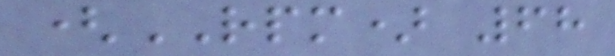(RPM) 68
